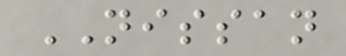NISSAN
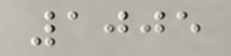1005
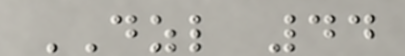DZL 44
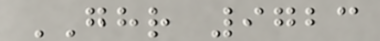GHR 9723
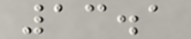13.1
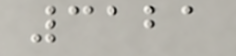3121
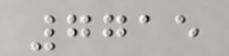7715
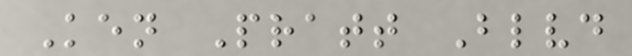Ken Pratt Blvd
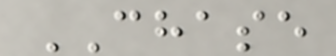CHASE
